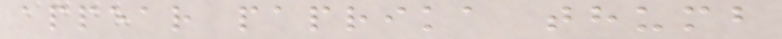appear paprika thumb
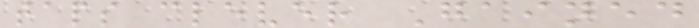taps clever Gained
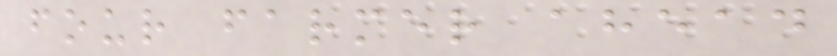four farmer ahead
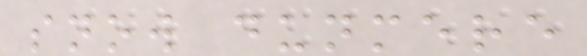snow dunmere
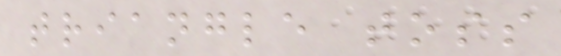triangle toss
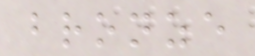bronze
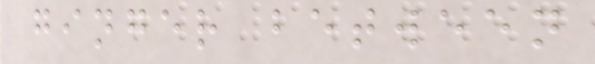ginger between
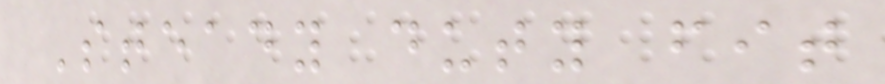Steady duty fit
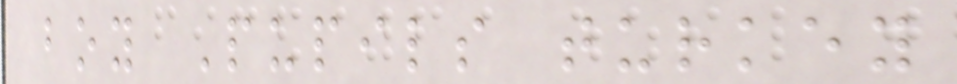boy Pupils turkey
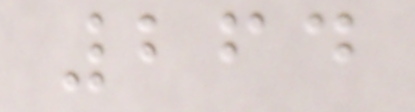264
